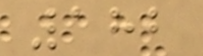182
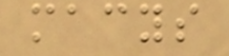macys
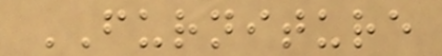FURNITURE
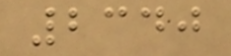2340
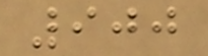900
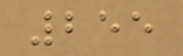255
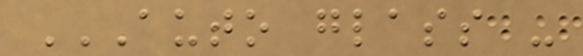AUTO GLASS -
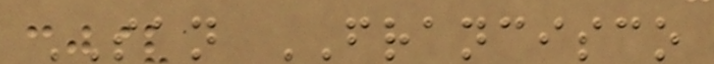SAN FRANCISCO
